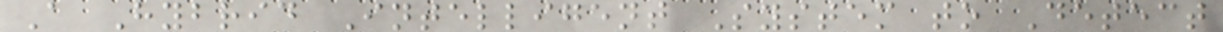A Hybrid Intelligent System to Detect
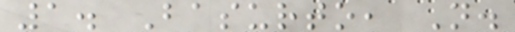1. Basurto, N.
